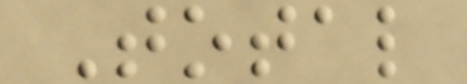Total
